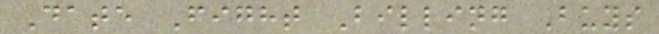Date Fight Billing Buys
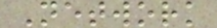Network
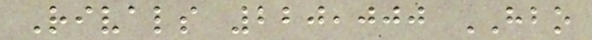Rivals 220,000 HBO
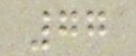77
